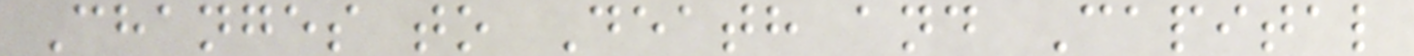Changes to Death and Capital
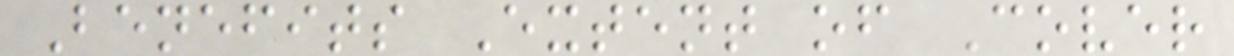Benefits Extent of Cover
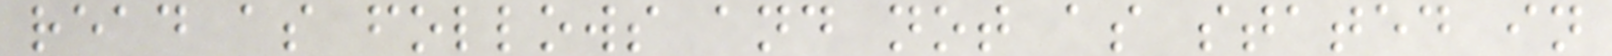read as follows and not as stated in
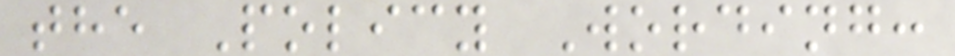the Policy Wording:
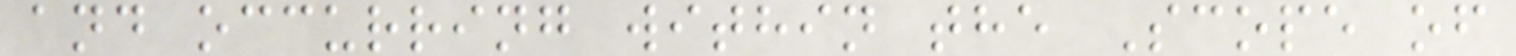and occurring within the Scope of
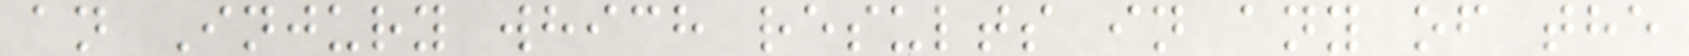an Injury which results in any of the
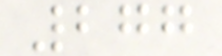277
